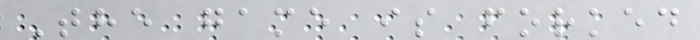The game is forked
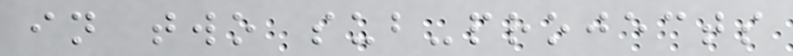in two sub-projects
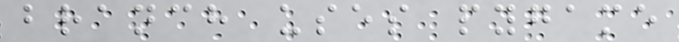branch uses pygame
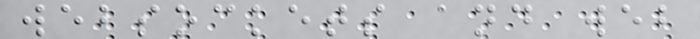websockets and web
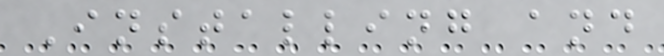Installing and
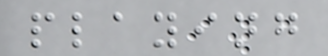playing
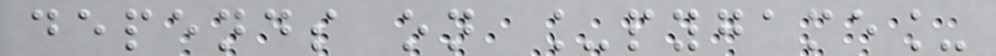depends on _pygame_
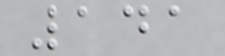141
